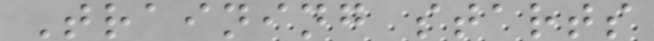Training starts
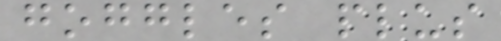goggles plus
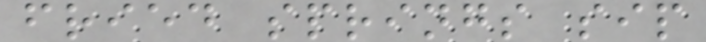fried springs sip
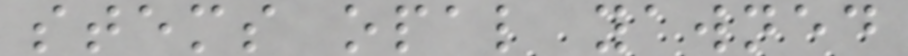stems opal yawned
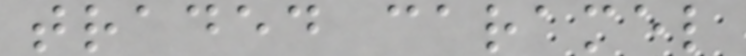traded caramel
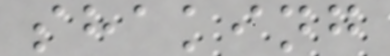shaking
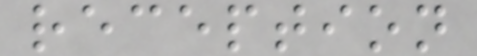reception
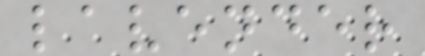lavender
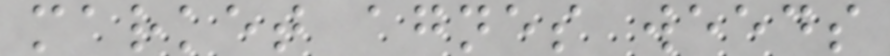market agnes weeds
